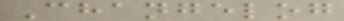Changelog
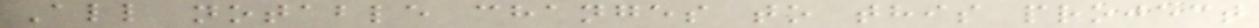All notable changes to this project
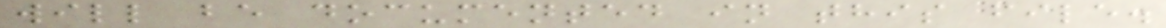will be documented in this file.
